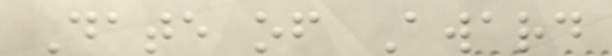Date of Award
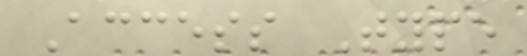Access Type
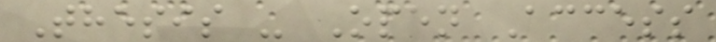Thesis - Open Access
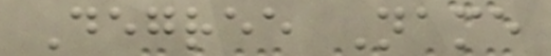Degree Name
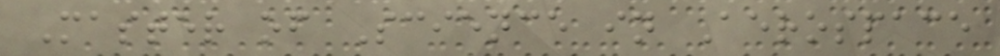Master of Science in Aerospace
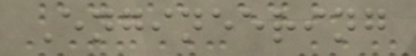Engineering
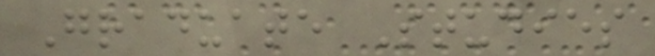Graduate Studies
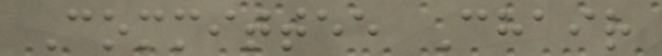Committee Chair
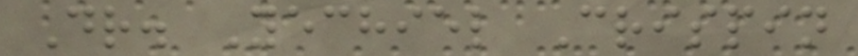Dr. Yechiel Crispin
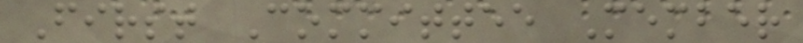First Committee Member
